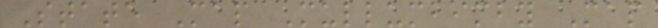State Map Mullumbimby Map
